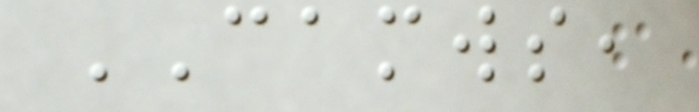CAMWS,
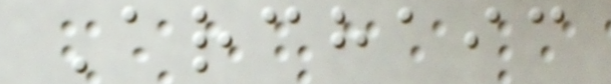Archaic
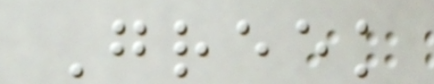Greek
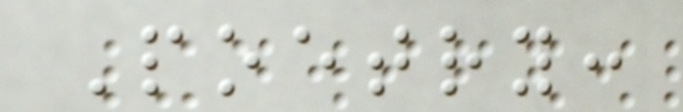Poetry:
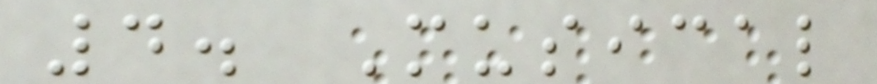4. Musical
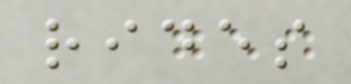rides
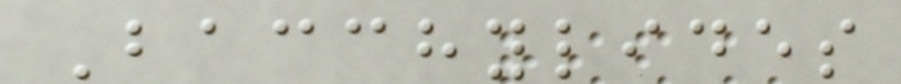Bacchylides
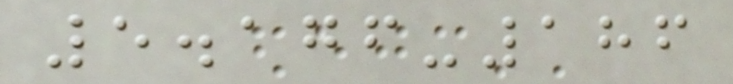5.176-186
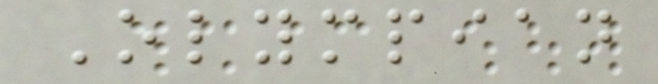Olympian
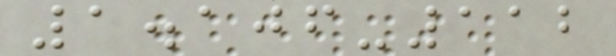1.106-112
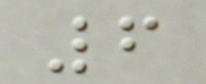6
